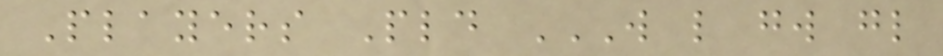Players Pld W L GW GL
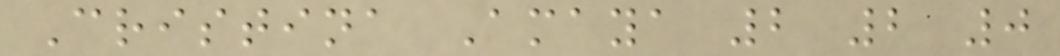Cristina Amaya 2 2 0
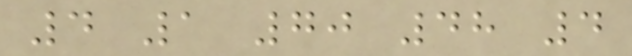4 1 70 48 4
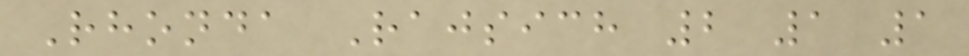Rhonda Rajsich 2 1 1
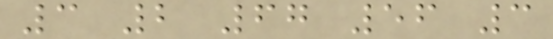3 2 67 56 3
